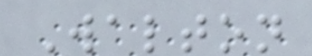Walton
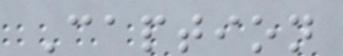Caption
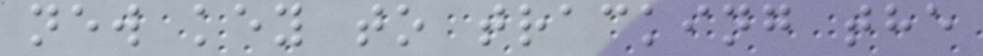new key to tracking the
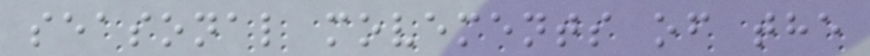seasonal movements of the
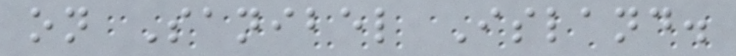on Sanibel Island.
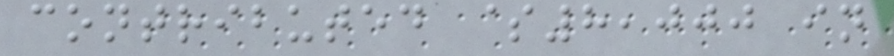contributed $8,000 in
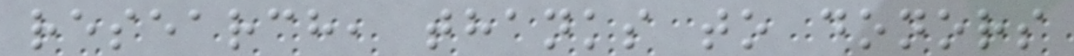research, thanks to donors
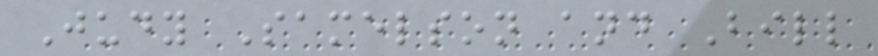Judy Samelson and Bill
